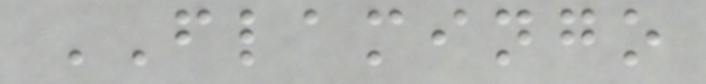FLAMINGO
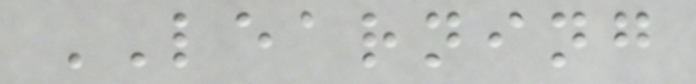LEARNING
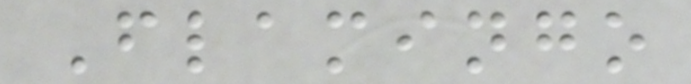Flamingo
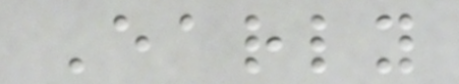Early
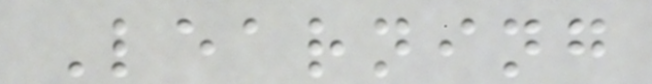Learning
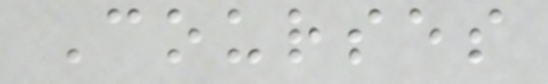Courses
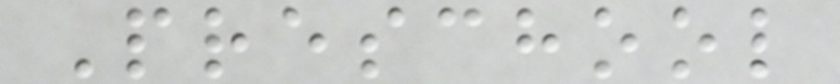Preschool
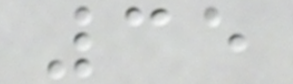35
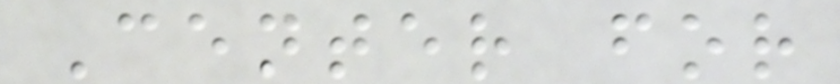Center for
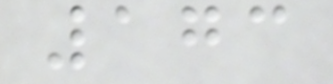173
